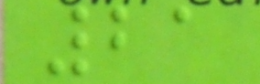21
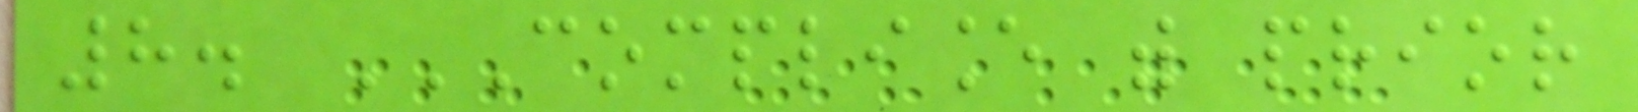8. COMPLIANCE WITH PRIOR
